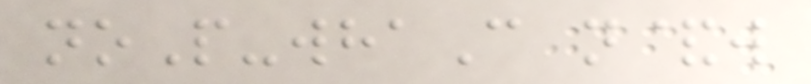noP-whaC n&w
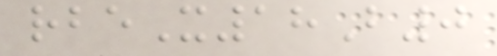rbeX18B0
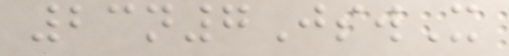23n7JswX
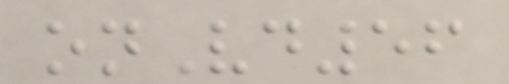onVd56
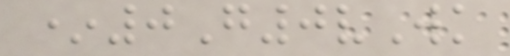*0G0vWk
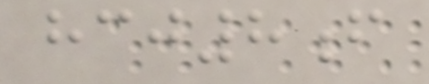hcj8f
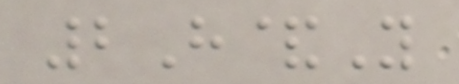2H&Y
